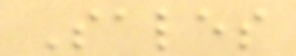Sales
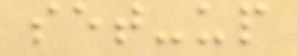set-up
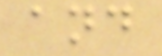and
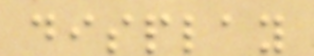display
